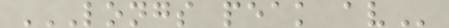LONGS PEAK AV
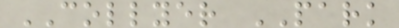COLLYER PARK
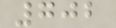702
